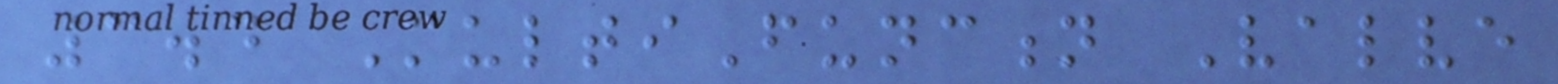3.4 MultiFunction Valve
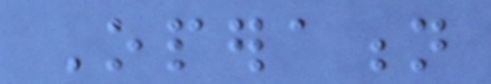Operation
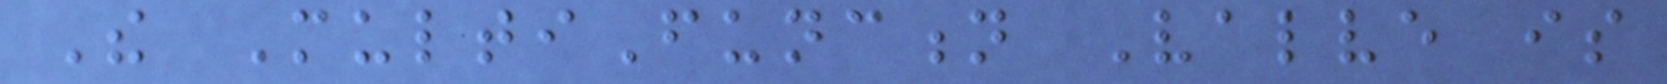The MultiFunction Valve is
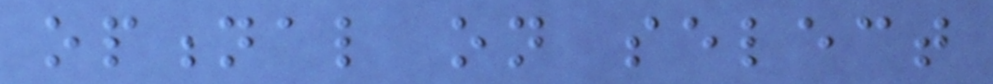optional on select
